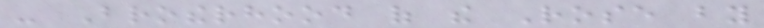- Brotherhood of the Rose by
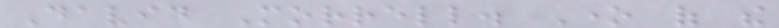David Morrell. One of the
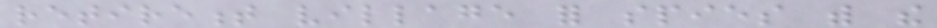retirement village for spies with the
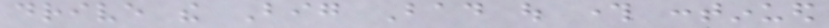drive the Big Bad out through continued
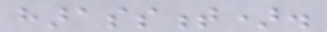harassment).
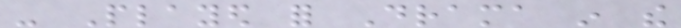- Played for Drama in the
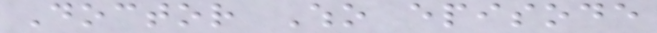Doctor Who episode
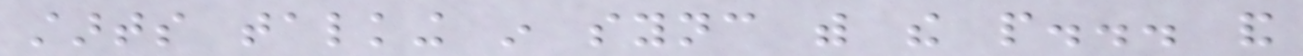starts talking in sync with the people... and
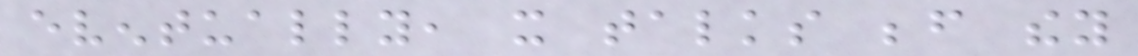eventually, it talks before they
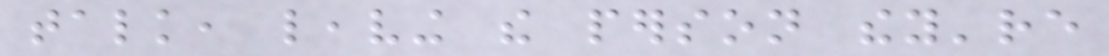talk, leaving the person they're
